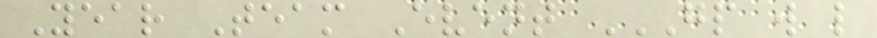Year Team Event GP W L
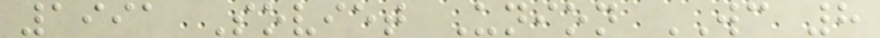1991 Soviet Union WC 8
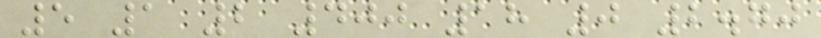5 1 2 400 18 0 2.70
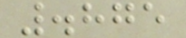.875
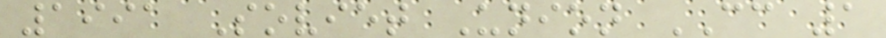1991 Soviet Union CC 1
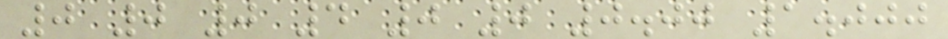0 0 0 4 0 0 0.00 1.000
